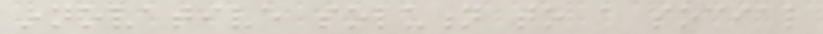innovative solution to a social
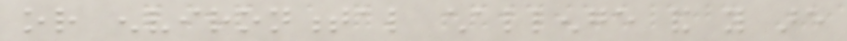or environmental challenge and you are
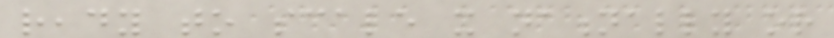ready to scale it nationally or
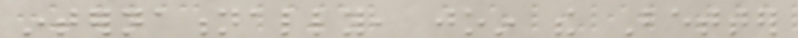internationally, join the Better
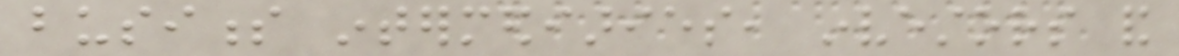business intermediaries, investors and
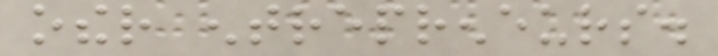other entrepreneurs.
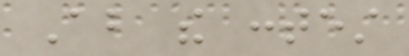About the contest
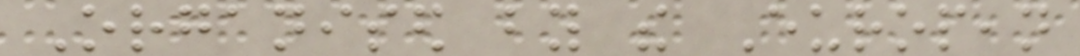Organised by the European
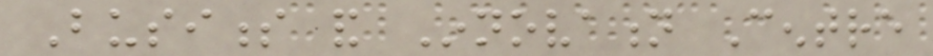Business and Innovation Centre
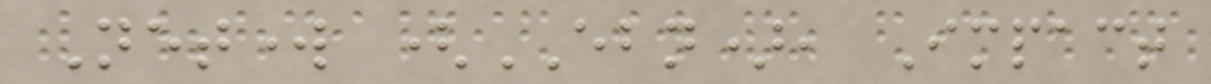Network (EBN), Impact
